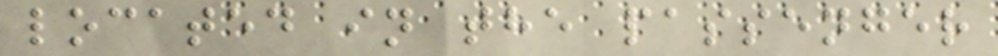located in the passenger
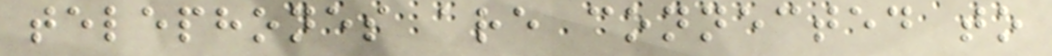telephones are connected to
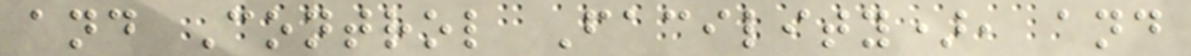and Control Facility), and
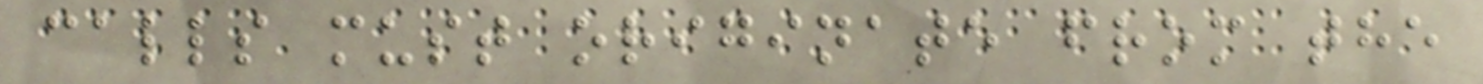calls must originate from the
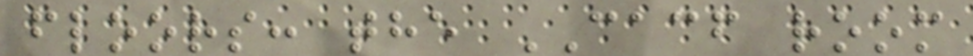floors: the CACF room
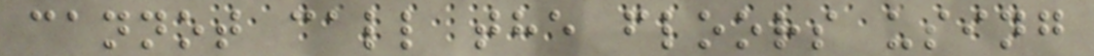cannot call the floors using
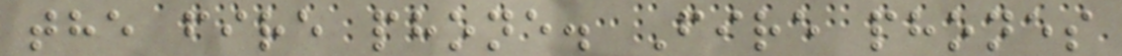the fire phone. Fire phones
